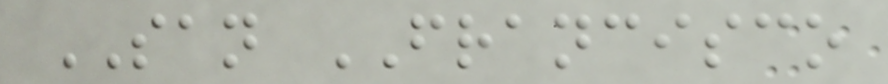SAN FRANCISCO
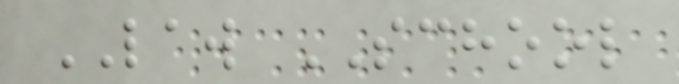LAW SCHOOL
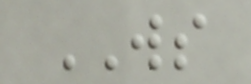WS
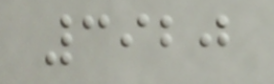3920
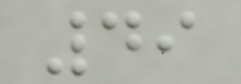49
